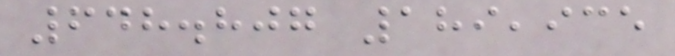648.807 189,935
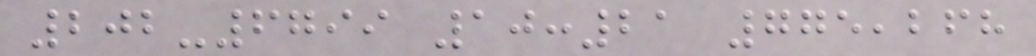202-6799 10:21 775,268
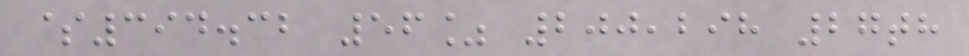$394.32 56% 200,298 27th
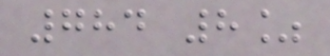784 8%
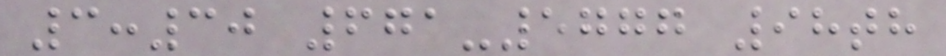3:30 671-5777 98th
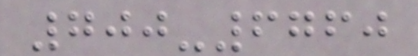700-6760
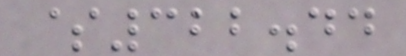$322.44
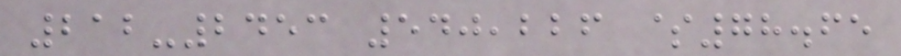212-2453 540,226 $78.65
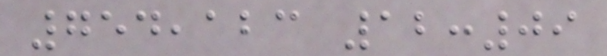754,123 12:09
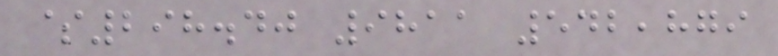$298.40 9811 542,879
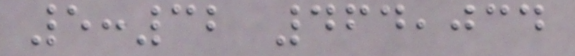5:32 464,034
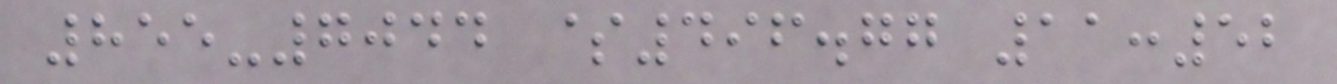855-7044 $496.77 11:52
